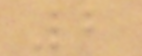2
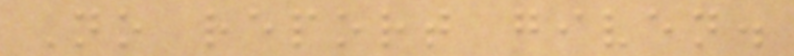No report given.
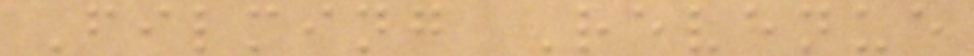Filming Revenue
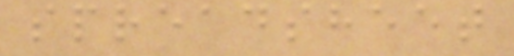spreadsheet
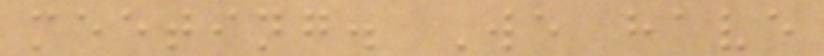meeting. We have
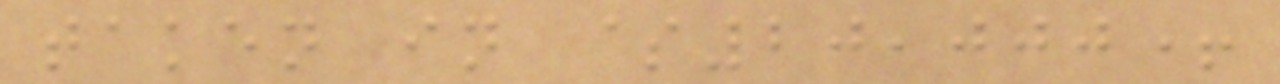taken in $20,000+
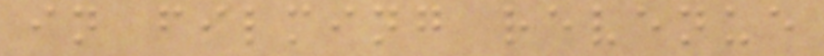in filming revenue
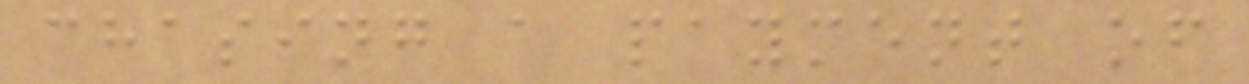chasing a payment of
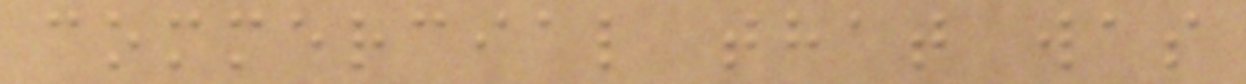commercial that was
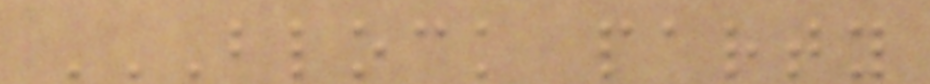BLOCK PARTY
